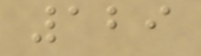129
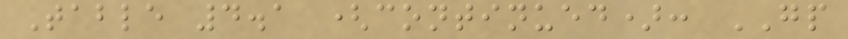Table 4.1 (continued): GP
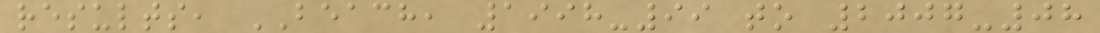results, BEACH, 1998-99 to 2007-08
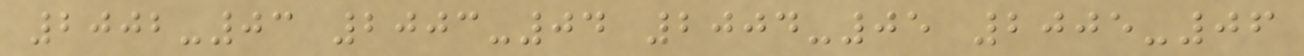2002-03 2003-04 2004-05 2005-06
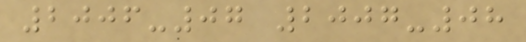2006-07 2007-08
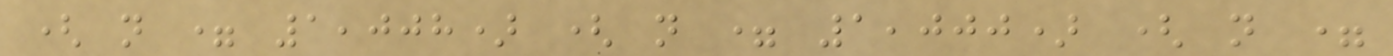( n = 1,008) ( n = 1,000) ( n =
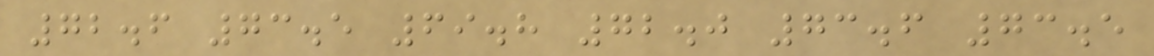72.6 73.5 69.8 72.0 73.6 73.5
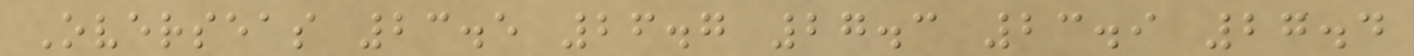Overseas 23.5 26.7 27.3 23.9 27.4
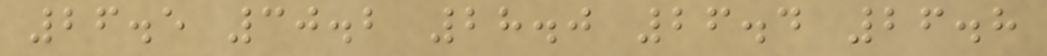26.5 30.2 28.0 26.4 26.8
